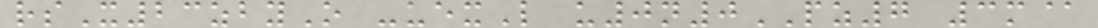rsX23zbyO -uexL u0n0PZ7 3m@
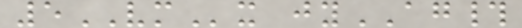5VMx jyAG#
